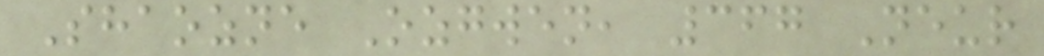Shaozne Ozgwen, 367 Neur
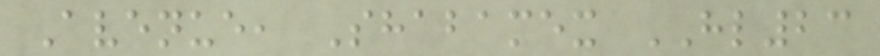Avenue, Shabamex HL23
